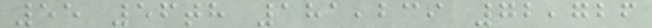55 56th 181,239 72,726
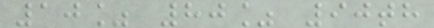10% 80% 90th
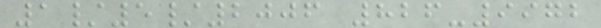1/5/2006 826-9972
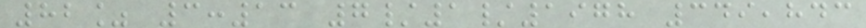82% 3:13 7/1/1978 349,843
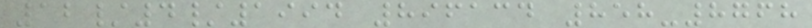12/4/1994 896134 858-8768
